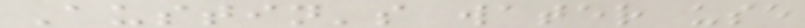Austin's water use
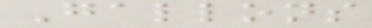Gallons
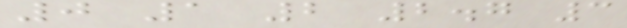0 1 2 2.7 3
